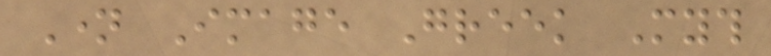Name Image Greek Myth
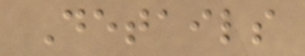Details
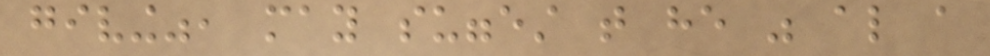giving", may suggest that he was also a
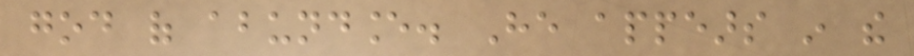god of abundance. He appears in the
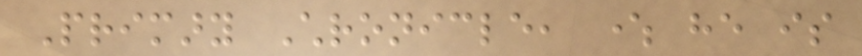Primary Chronicle, where he is
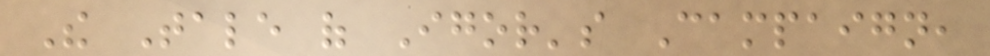The Tale of Igor's Campaign,
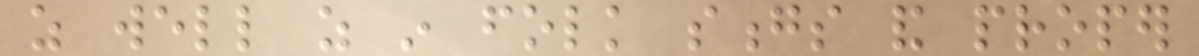as well as in folk songs and proper
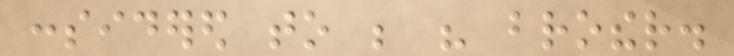considered to be his brother.
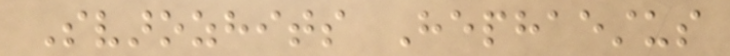Svarozhits Hephaestus
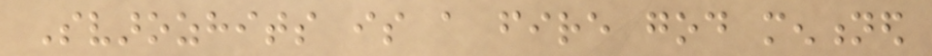Svarozhits is a fire god mentioned
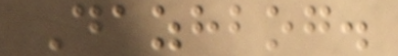Dazhbog.
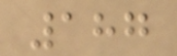187
